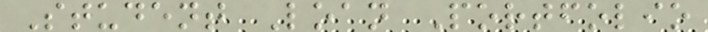Student Loan Portfolio
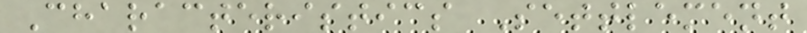Characteristics Settlement
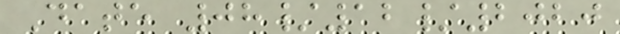Date 08/12/2020
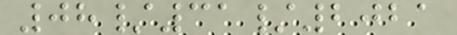08/31/2021
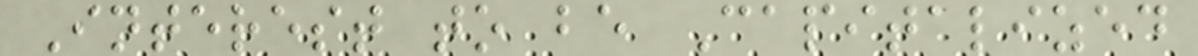Interest to be Capitalized
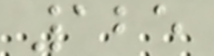125
